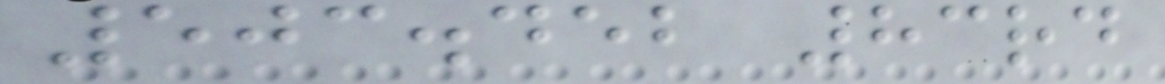503.452 83rd
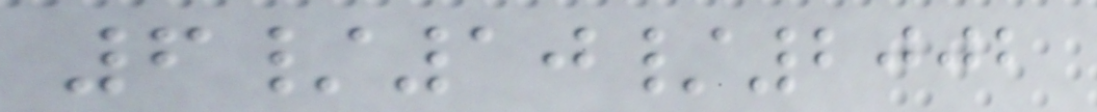6/10/2002
